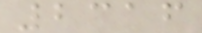2316
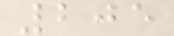205
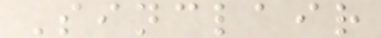Sinclair
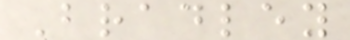Bradley
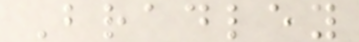Bradley
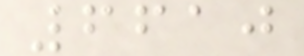6610
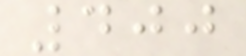400
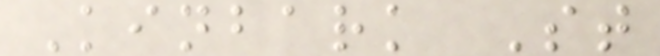Kinbark St
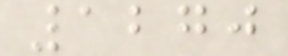1270
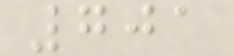701
